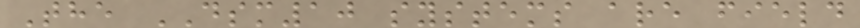The DSM10 systems are field
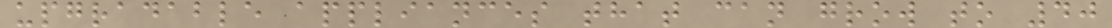upgradable appliances that can grow to 40
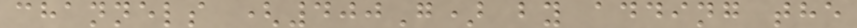channels (400G) by adding the
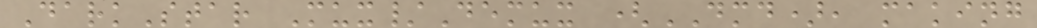DarkStar Mux/Demux (DMD), making
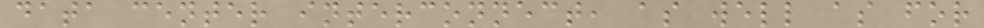data center interconnect, as well as for
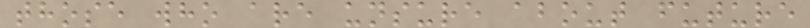those who are unsure about future
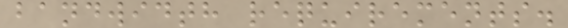bandwidth requirements.
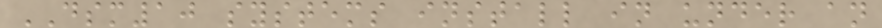DSM10 systems install in under an
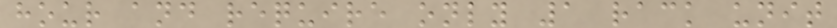hour and require only 1 rack unit
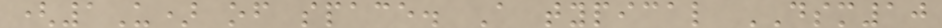(1U) of space. A typical DSM10
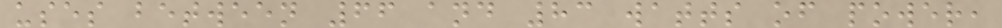uses between 66 and 83 watts of power,
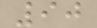90
